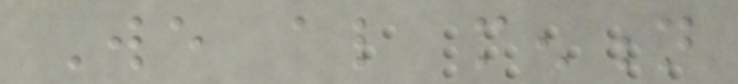We also mention
